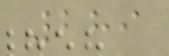289
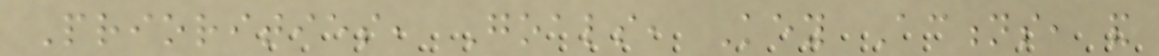Priorities, Goals, Key Actions, and
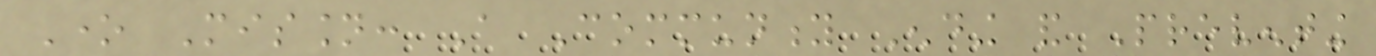One Mission: A Community Ending and Preventing
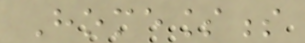Homelessness
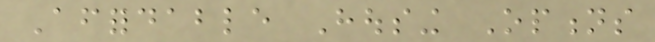Affordable Housing Options
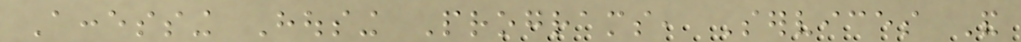Accessing Housing Programs, Services And
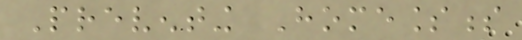Preventing Homelessness
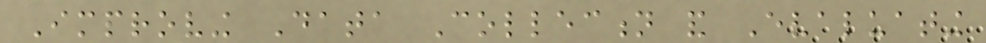Improving Data Collection and Evaluating
